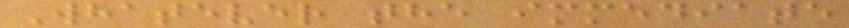Whatever the immediate
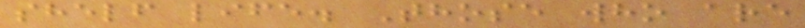shelf life. Those who are
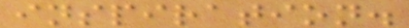inspiration.
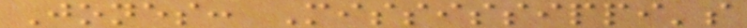Jones: Mississippi's
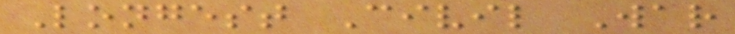Longest Civil War
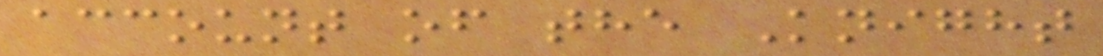account of the Knight
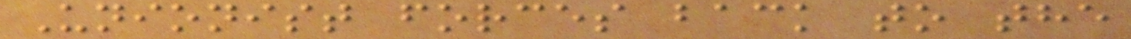Unionist forces back to the
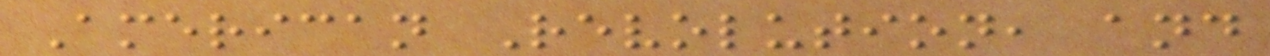American Revolution, and
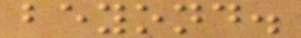beyond.
